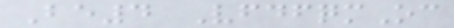Be4 VfdfqmOc
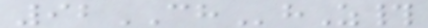92CHhZ#
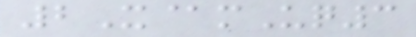2X@mUq3
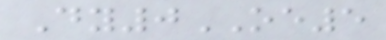Dy0OE5
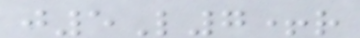j5L7+r
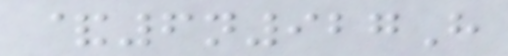&6n927H
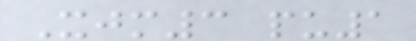Xjm3 pu1
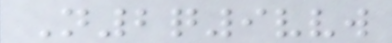N2q9vvw
